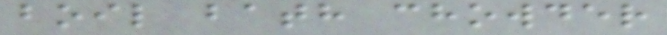boil bath chowder
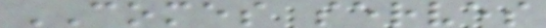COMES serves
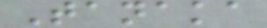Tanaka
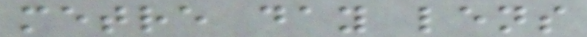metre day lens
